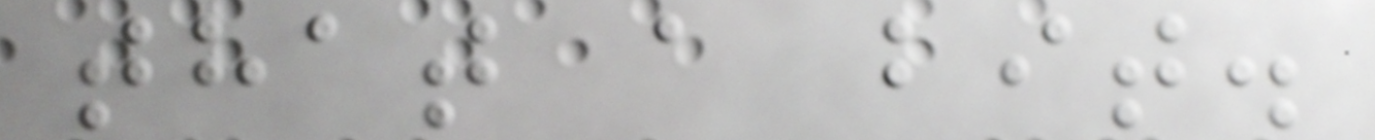that a bit.
